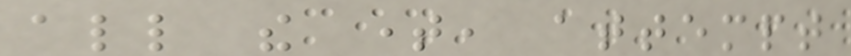all the time, attempt
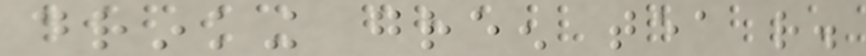drinking green tea rather.
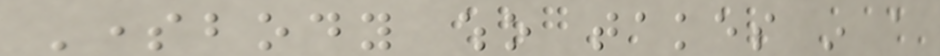Somebody who takes in a
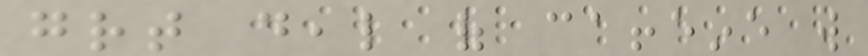great deal of caffeine will
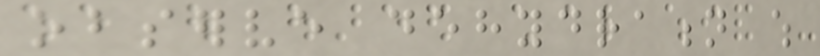observe dehydration which
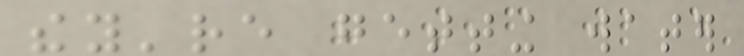they're getting water
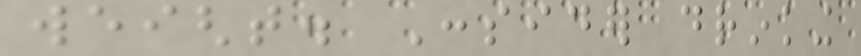weight. Consider drinking
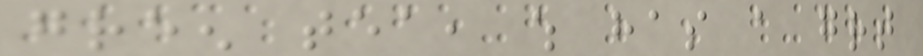green tea, which has a great
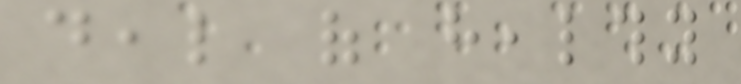deal of healthy
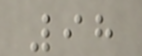98
